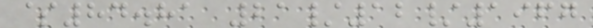$84.81 21/12/1967
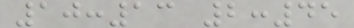10:13 2:45
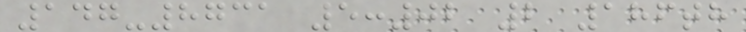147-8731 5:02 2 186th
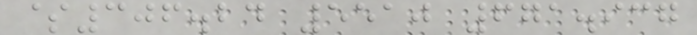$306.24 5510 671.937
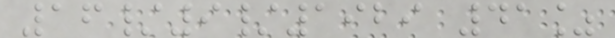16/9/1929 41%
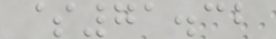$71.32
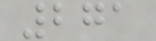271
